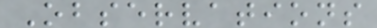Observations
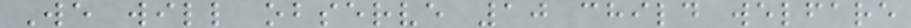We will observe 10 child welfare
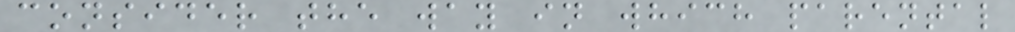consider the way in which parental
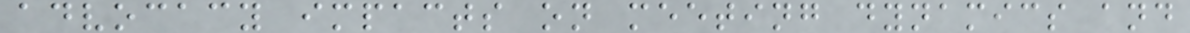advocacy impacts on meeting dynamics and
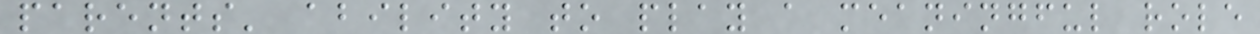parents' ability to play a meaningful role
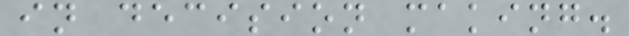in decision making.
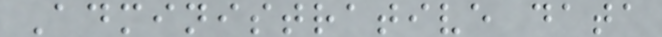Administrative data
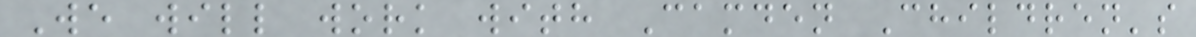We will work with Camden Children's
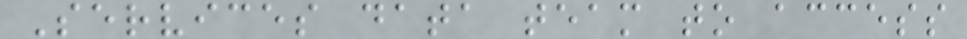Services data team to access
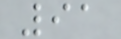91
